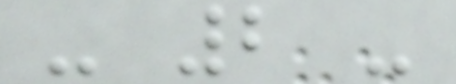- 2 -
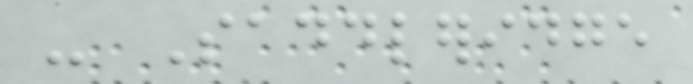- Saddleridge
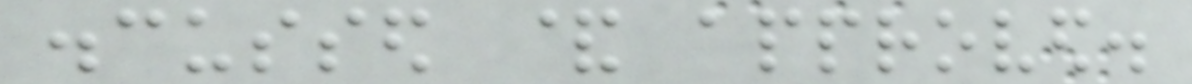discussed & approved.
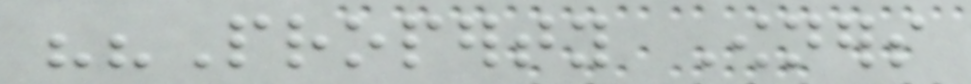""Property Owners
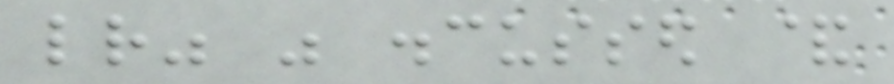letter" was discussed &
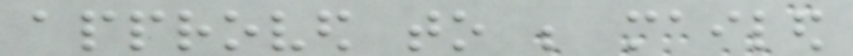approved to be mailed
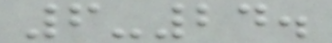6-24.
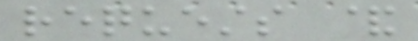requests &
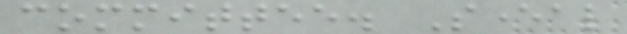committee. Several
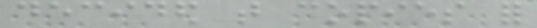decided that copies for
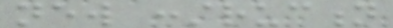new construction
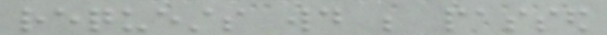requests would be passed
